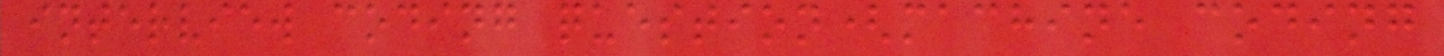interview coding question(machine coding
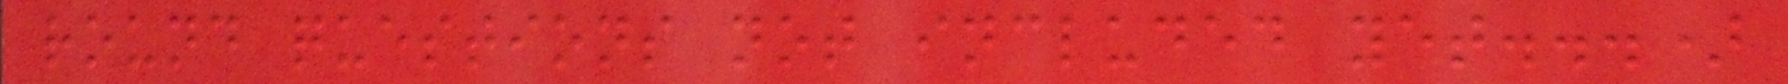round questions not included yet...)
